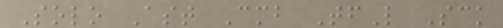Solo Ast Cmb TfL Sck
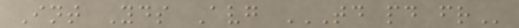Int Yds Avg TD PD FR
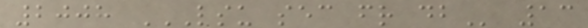2008 LSU SEC FR DB 13
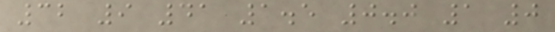32 9 41 1.5 0.0 1 0
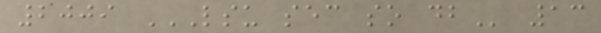2009 LSU SEC SO DB 13
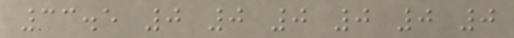33.5 0 0 0 0 0 0
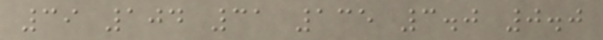39 104 31 135 3.0 0.0
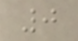0
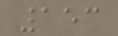153
